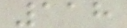118
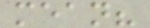mean?
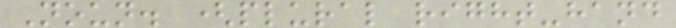Noun. (plural right-hand
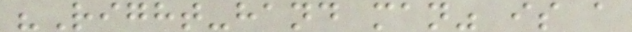"Right-hand man" is a
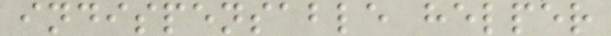indispensable helper
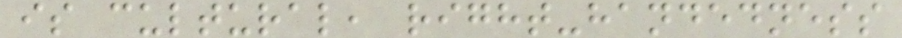is cultural, right-handedness
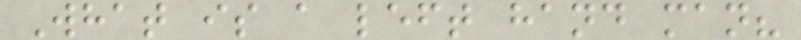What is a left hand man?
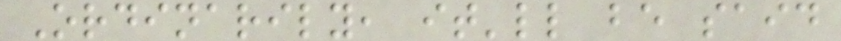Ordinarily, it'll be said
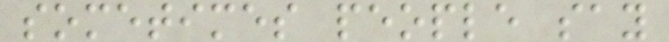sometimes people say
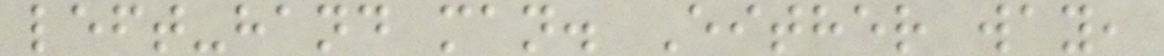left-hand man. Either way,
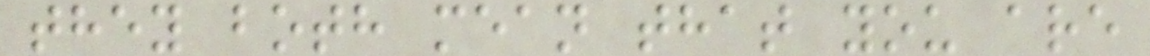they both mean that you are
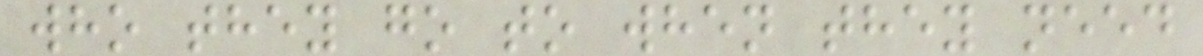who they go to when they need
